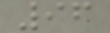96
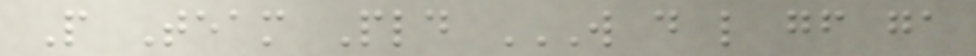P Team Pld W D L GF GA
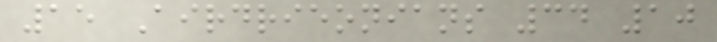15 Airdrieonians 34 10
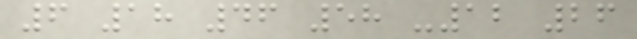6 18 46 58 -12 26
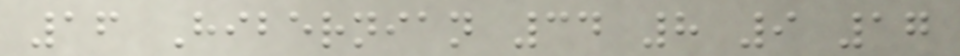16 Hibernian 34 8 9 17
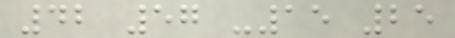42 57 -15 25
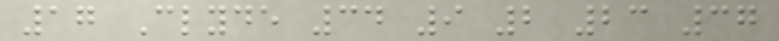17 Clyde 34 9 2 23 37
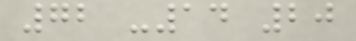72 -14 20
